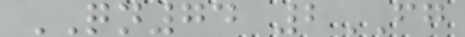QN74 2FG
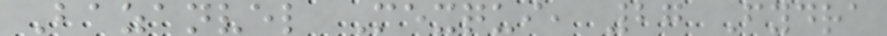Bazanvel Mexqui, 27 Fydra
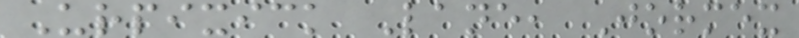Urpixick Lane, Jormex
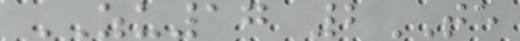ZU17 2TE
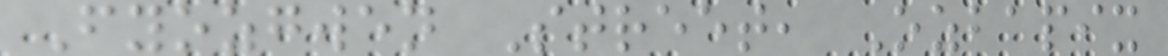Fyozgwen Street, Ozbapix
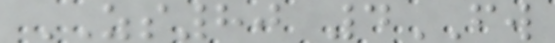ZS80 4FW
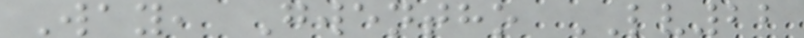Way, Gwentho LV22
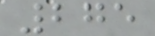275
